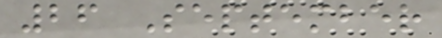26 September
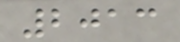2013
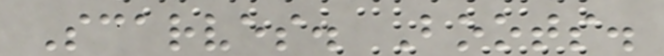Scarves. Boots.
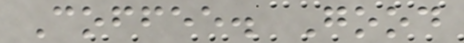Coffee. Good
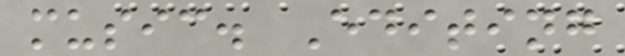music. Editing
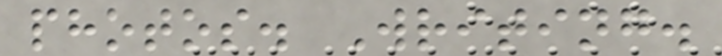photos. Writing.
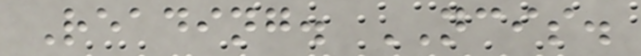Reading. NCIS.
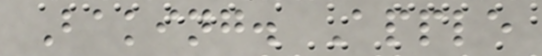Baking. Apple
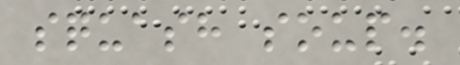squash soup.
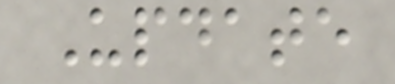Update
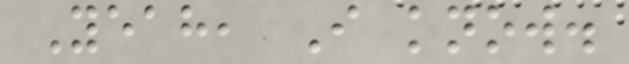Yeah, I know.
